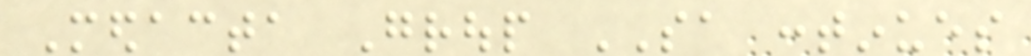Medacta Group SA continues
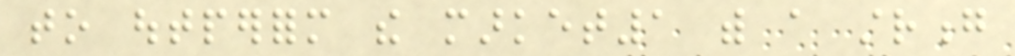to outperform the market1 with a strong
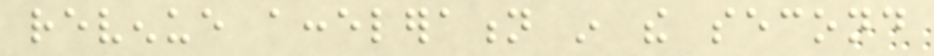revenue acceleration in the second
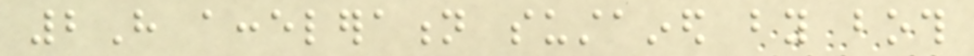2H acceleration sustained by both
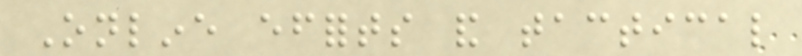Online efforts and tactical
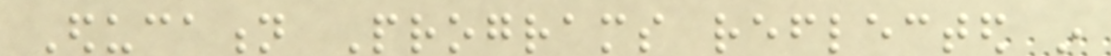Education Programs reflected in
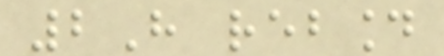2H rebound
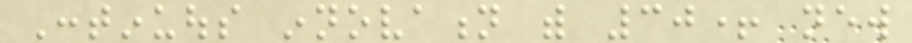Continuous innovation with 30+ new
